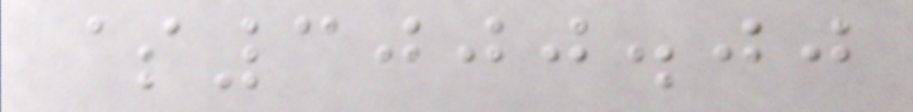$3000.00
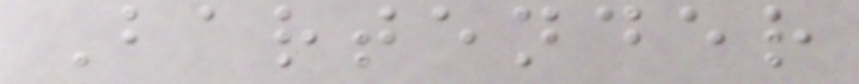Bartender
